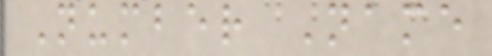Number Name
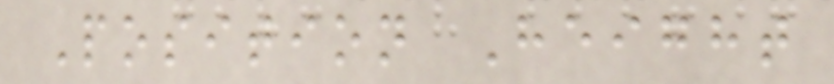Position Height
